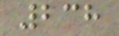238
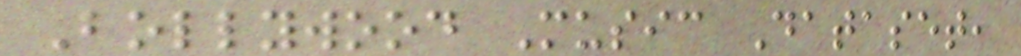Bollywood Music Dataset,
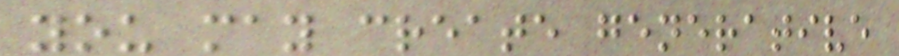you may create generative
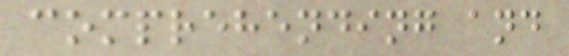comprehending and
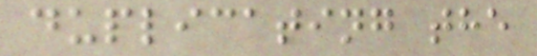duplicating the
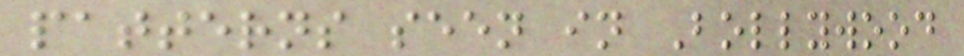patterns seen in Bollywood
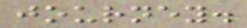journey.
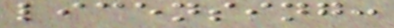licensing:
